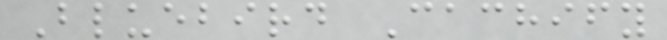Bluebird Cachify
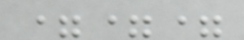===
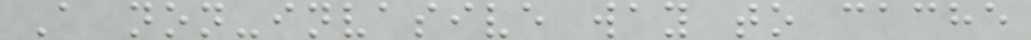A non-invasive way to cache
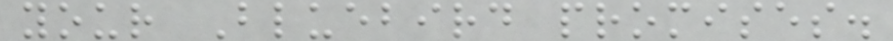your Bluebird promises.
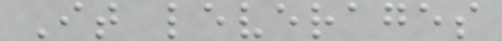It leverages
